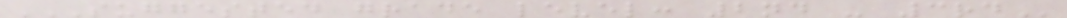SUGGESTED GRADE LEVEL: 2ND - 3RD
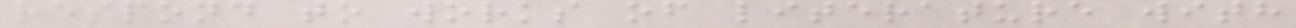respond to works of literature with
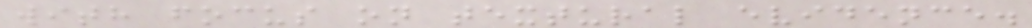with focus on textural evidence.
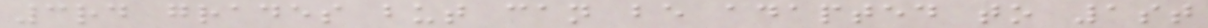3rd grades but can be adapted to 1st
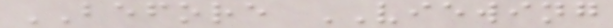BEFORE VIEWING
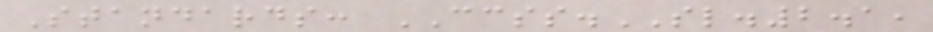Standards: CCSS.SL.2.1,
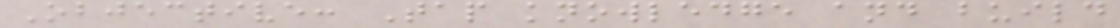Objective: Tap knowledge and build
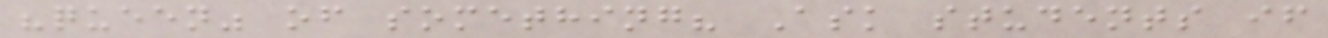"queen" of something? Ask students if
